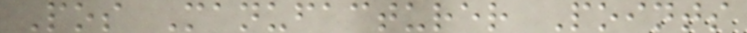Pos Manufacturer Points
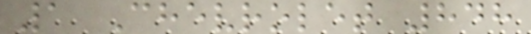1 Chevrolet 848
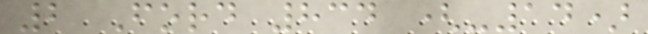2 Ford 834 (-14)
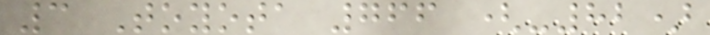3 Toyota 766 (-82)
